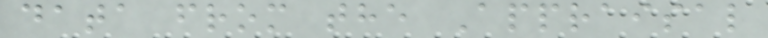data from the Appraisal
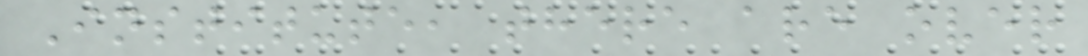Institute, there are over
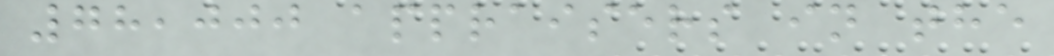78,000 appraisers in the
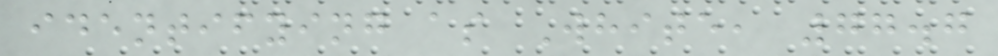identifying as White, 77.7
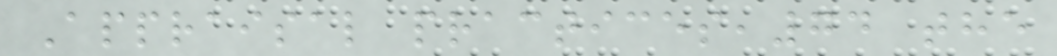Appraisal practices,74 the
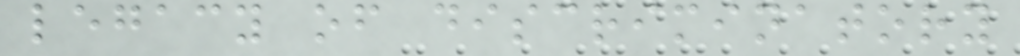legacy of discriminatory
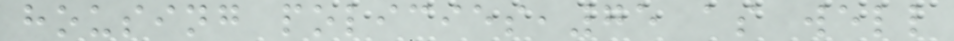housing policies,75 as well
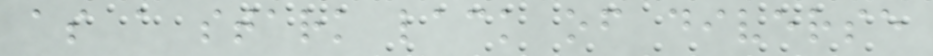as a stark lack of diverse
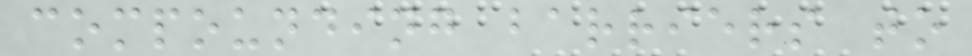compounding barriers to
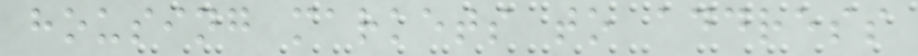housing markets to address
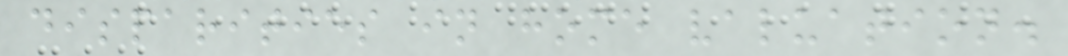disparities in home valuation.
